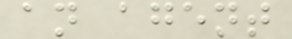an agent
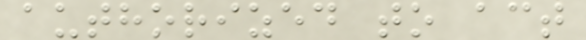authorized to act
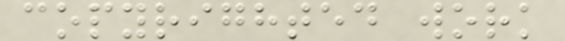copyrighted work
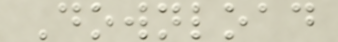Download
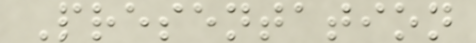Presentation
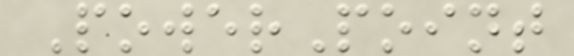PowerPoint
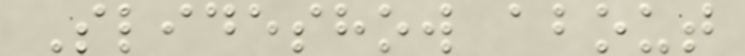Slideshow about
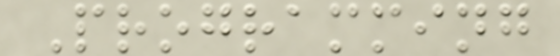Programming
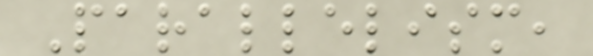Parallelism,
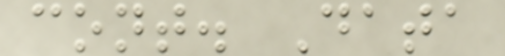cont. Data
